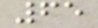65
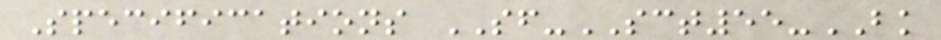Specifications SF-SCT55-BK
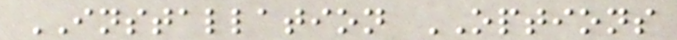INSTALLATION OPTIONS
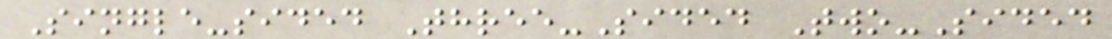Single-sided Three-Sided Two-Sided
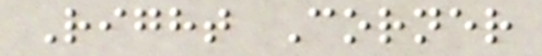Right Corner
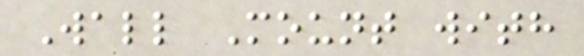Wall Mount with
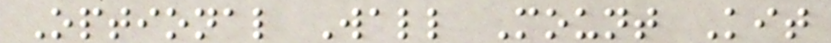Optional Wall Mount Kit
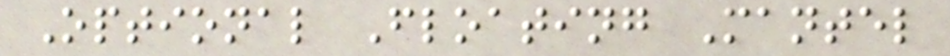Optional Floating Mantel
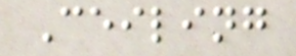Ceiling
